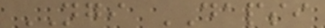NGI DAPSI
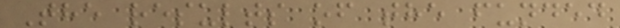The results of the funded
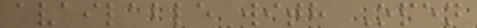available with Open
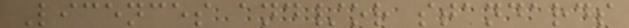Licences and/or standards
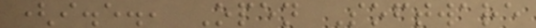(i.e., Open Software
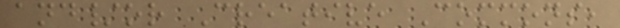and/or Creative Commons,
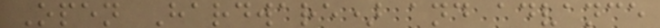Open Hardware) and advance
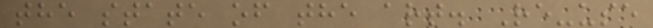the state of the art. Re-use
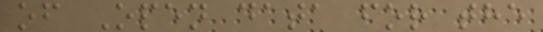of Open data for the
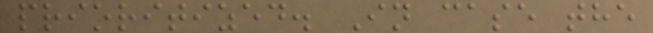prioritized. In case the
